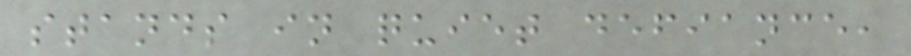stands in quiet defiance,
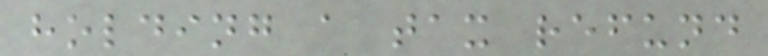holding a tax refund
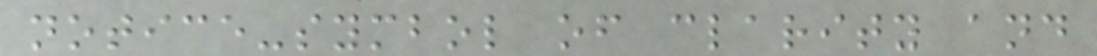notice-symbol of clarity and
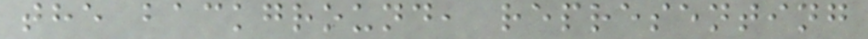the background, representing
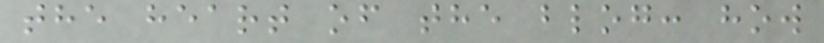the heart of the blog: how
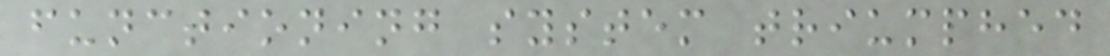functioning system triumphed
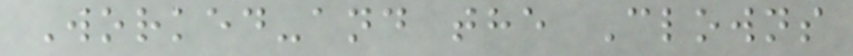Worked-and the Clowns
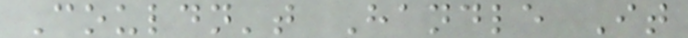Couldn't Handle It
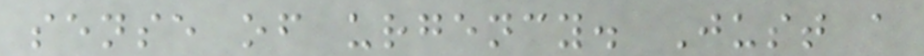sense of urgency. Just a
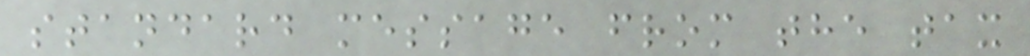standard message from the tax
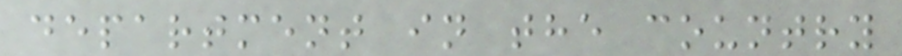department in the country
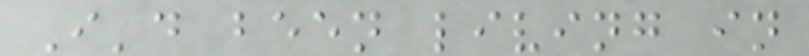I'd been living in
